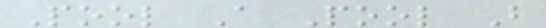Pool A Pool B
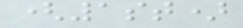(1st)
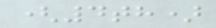(4th)
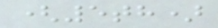(5th)
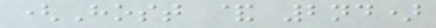(Host & 2nd)
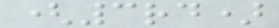(3rd)
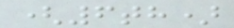(6th)
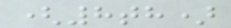(8th)
